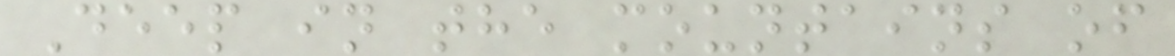Deep in the mountains of
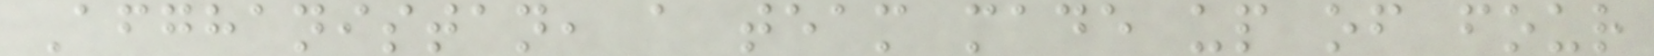Afghanistan, a team made up of four
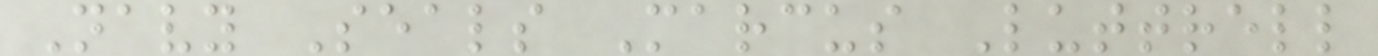Navy Seals Marcus Luttrell
